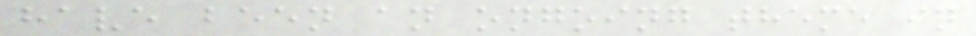have been an ongoing theme in
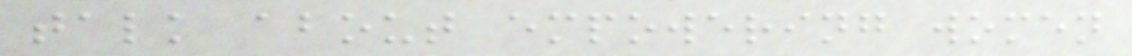talk about empowering women
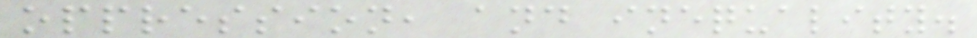oppression, and inequality.
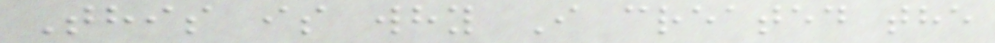This is why I created the
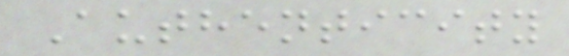Authenticity
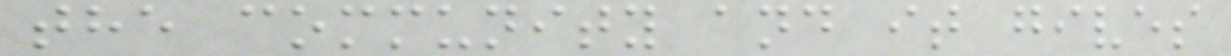the community and it gives
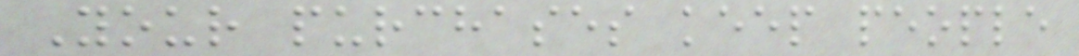Your purchases keep people
